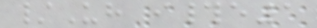/Uh i#e1
